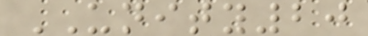UNITY20
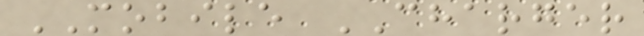MOBILE CHARGER
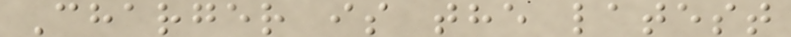Charger is the latest
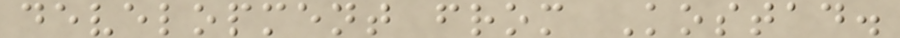development from Kostad.
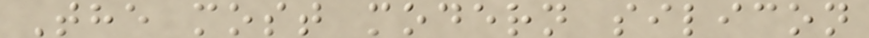The most modern silicon
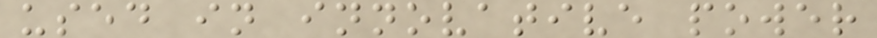used in innovative power
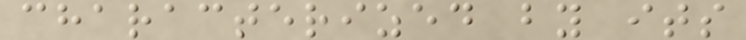characterized by its
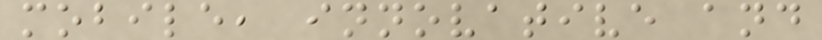mobile, innovative and
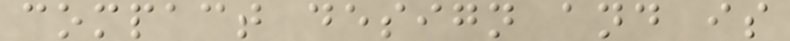compact design and is
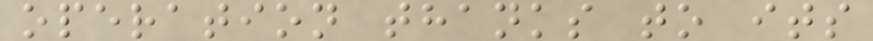operation thanks to its
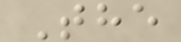The
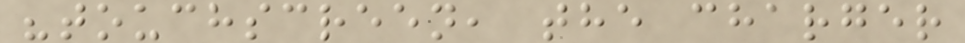"touchscreen, the charger
